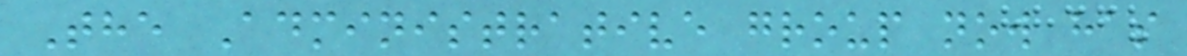The Administrative group now has
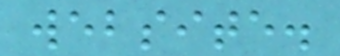website.
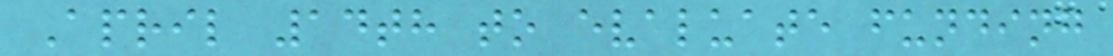April 14th to evaluate funding
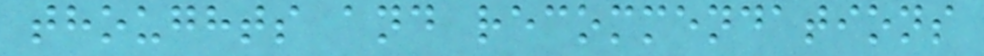thoughts and recommendations
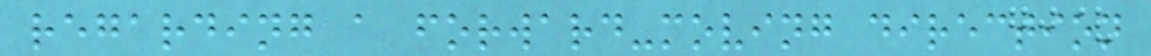regarding a forward-moving direction
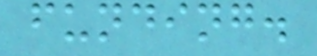funding.
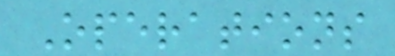Operations
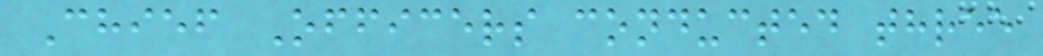Chief Officers conducted three
